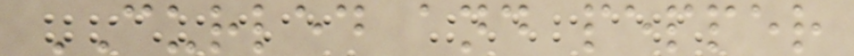CURLED and pepper
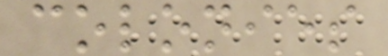colonies
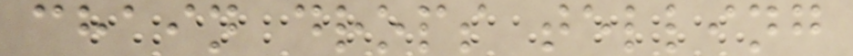chain drops telling
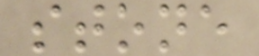stone
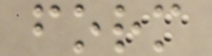form
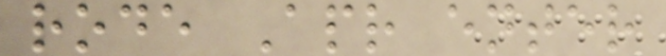rode Apr enter
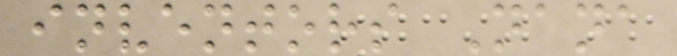inventors Nana
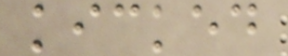kicked
